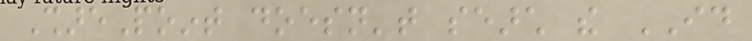SharePoint doesn't search the ID
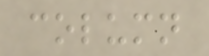column
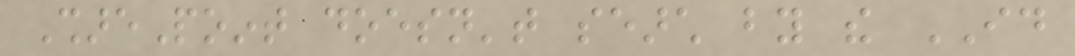SharePoint doesn't search by the ID
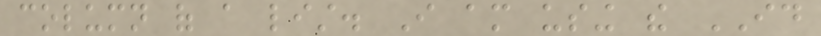column of a list. I am using the ID
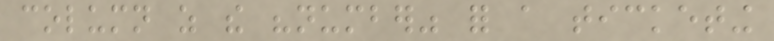column as the "number" for a ticketing
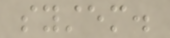system.
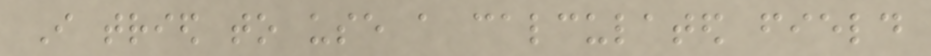I tried to use a calculated field
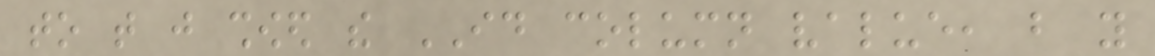to that just showed the ID column value, but you
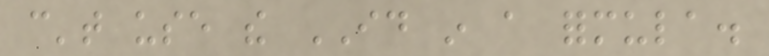can't use the ID in a formula.
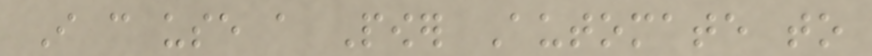I can use a Power Automate to
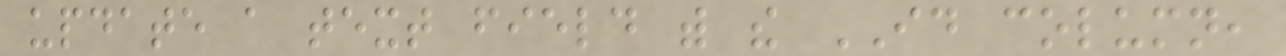update a text field with the ID column,
